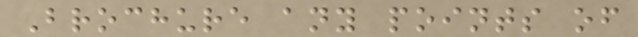Brochure any points of
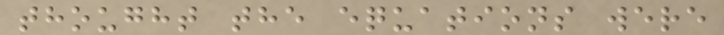thought the equations were
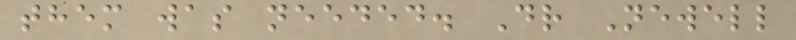them was needed. Dr Newell
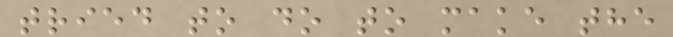tried to do to make the
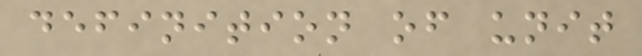definition of unit
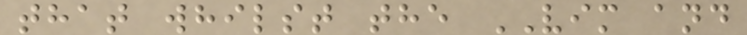that whilst the VIM and
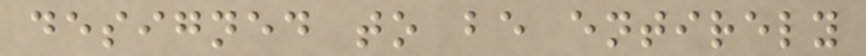designed to be entirely
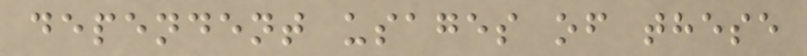dependent usages of these
